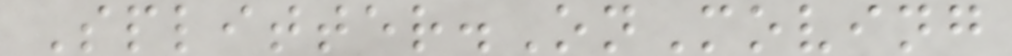Splitter.OnMoving
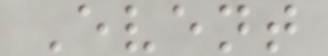Event
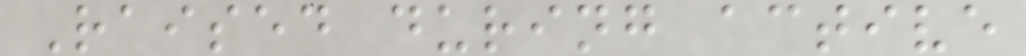Raised during active
